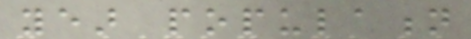year population
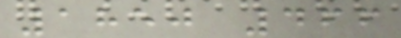1850 466
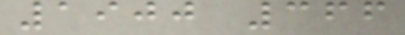1900 366
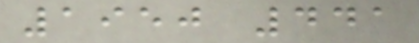1950 441
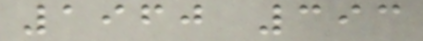1960 393
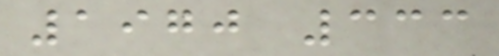1970 333
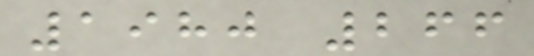1980 266
